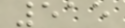515
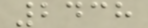2438
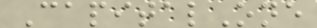CapitalOne
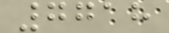7718
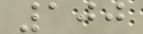100
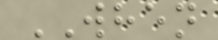WHEN
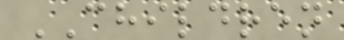CHILDREN
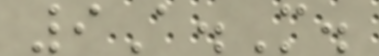9A.M.
